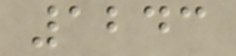1243
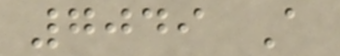7049 A
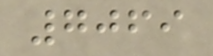7069
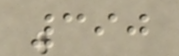390
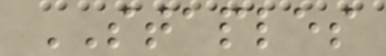STAPLES
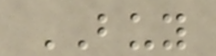BUY
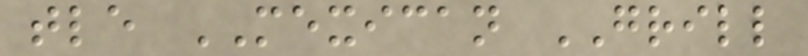tle MEXICAN GRILL
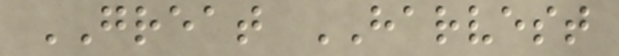GREAT HARVEST
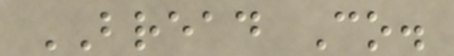BREAD Co.
